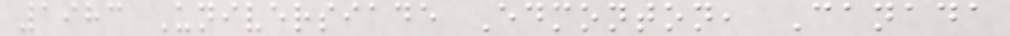1983 Universiade Edmonton, Canada
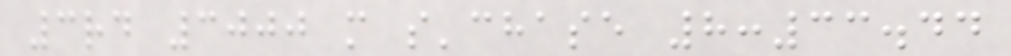3rd 3000 m s'chase 8:33.44
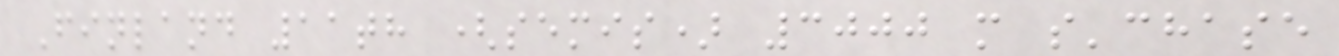Finland 11th (semis) 3000 m s'chase
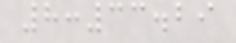8:33.29
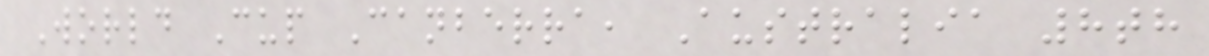World Cup Canberra, Australia 8th
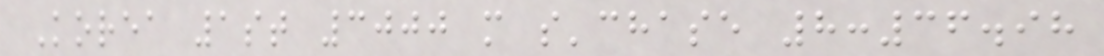Korea 1st 3000 m s'chase 8:36.98
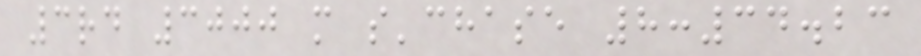3rd 3000 m s'chase 8:34.23
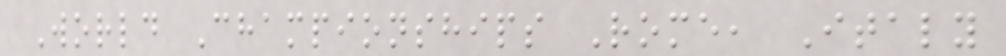World Championships Rome, Italy
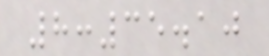8:35.10
